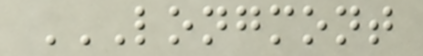LONGMONT
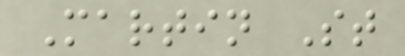Martin St
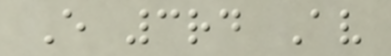E 3rd Av
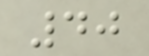40
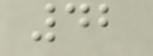42
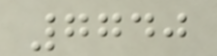7740
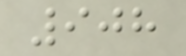908
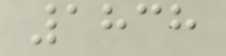1838
